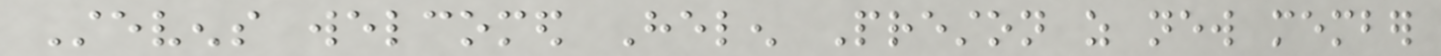Stevens welcomed Helen Preston as new member
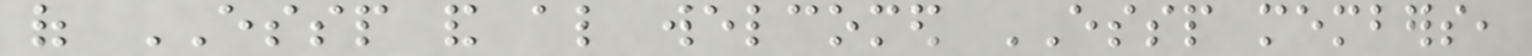of ESSP and also welcomed ESSP members,
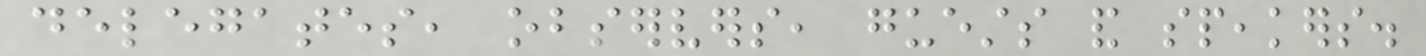delegates, observers, guests and speakers.
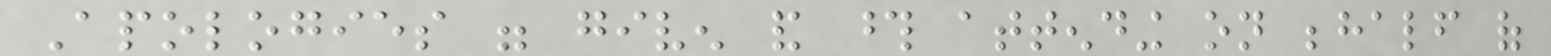Apologies were given and those attending on behalf of
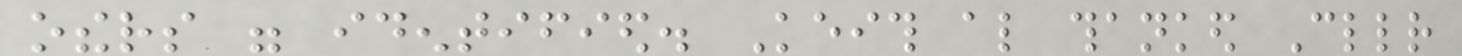others were identified. Keith also thanked Cllr
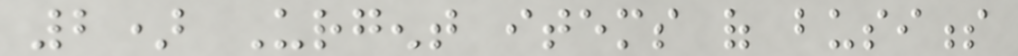2) Urgent items of business
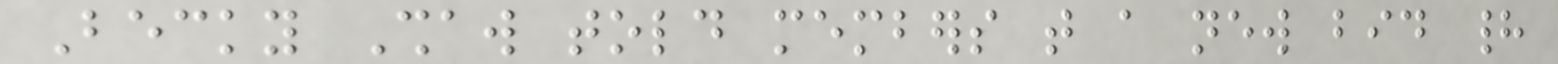Becky Shaw told members that a new bid had
